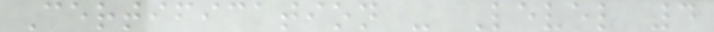Certification - Level 4
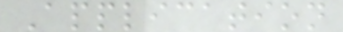Application
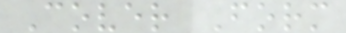Cover Form
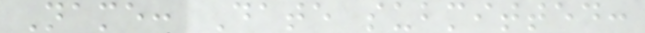Name: Date submitted:
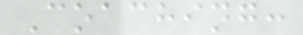Coaching:
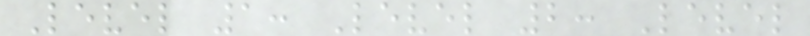Level 1: Level 2: Level
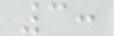3:
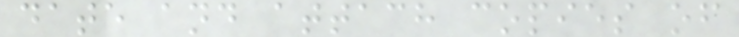date and attach copies of
